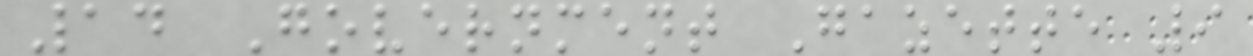14 Government Gazette 9
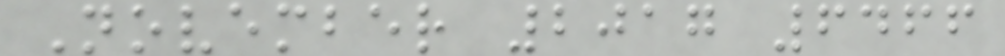November 2017 6466
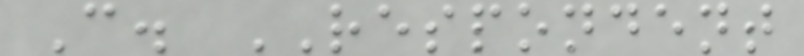C. RESPONDENT
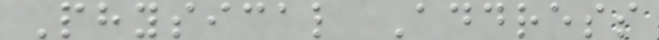Physical Address
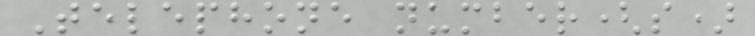Telephone number(s)
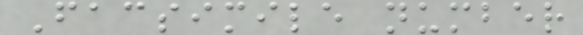Facsimile number
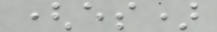(es)
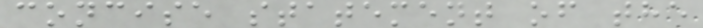concise statement of the
